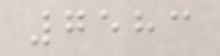7583
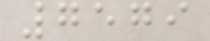7579
